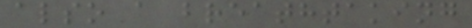also a breathtaking
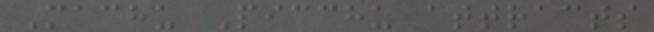Machu Picchu attracts
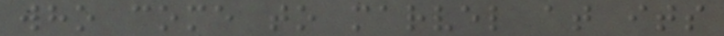who come to marvel at its
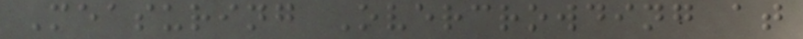Measuring Overcrowding at
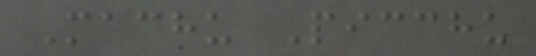Machu Picchu
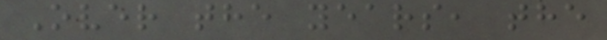Over the years, the
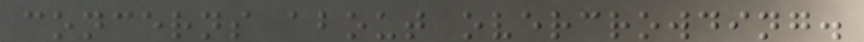concerns about overcrowding.
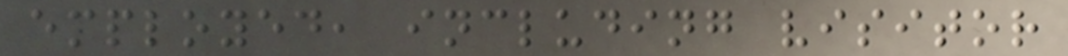employed, including visitor
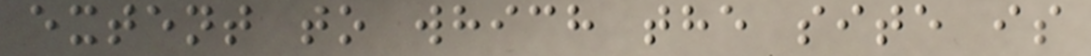extent to which the site is
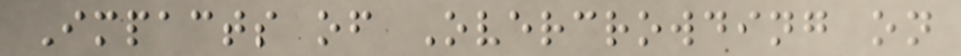Impacts of Overcrowding on
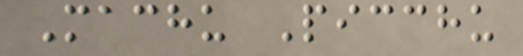Machu Picchu
